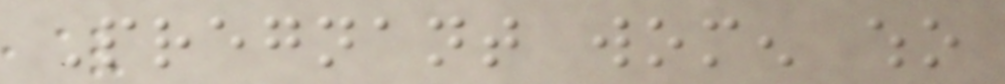Pregnant women who
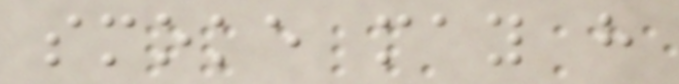smoke may have
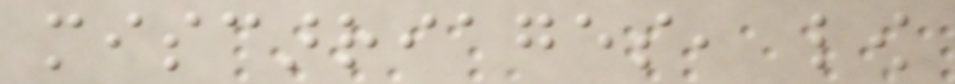miscarriages, low
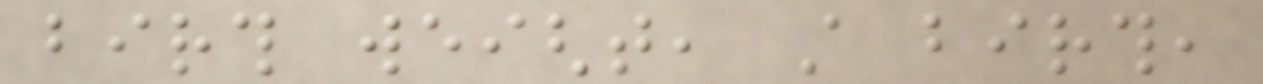birth weight, still birth,
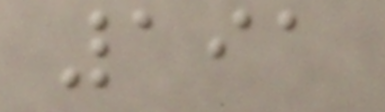191
